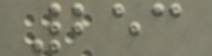253
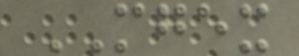MGEX
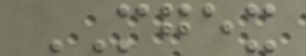MGEX
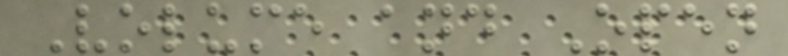Volume and Open
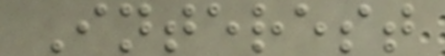Interest
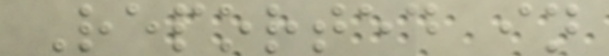Reported in
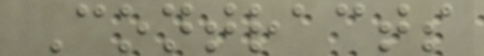Contracts
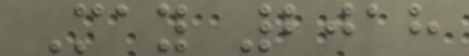May 2018
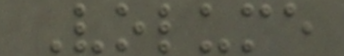Volume
